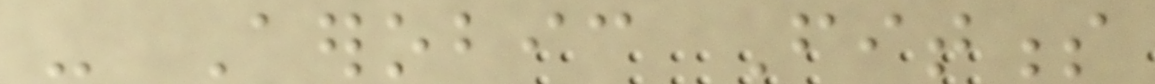- Aerobic Fitness
